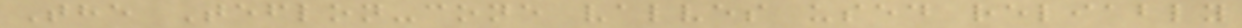The Teflon-cone valves used reliably
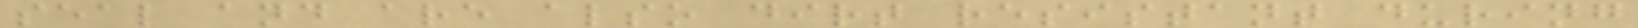seal and are also dirt resistant during
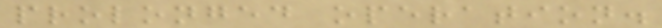prolonged operation.
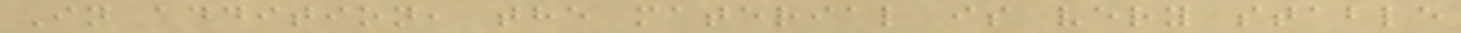In addition, the material is very stable
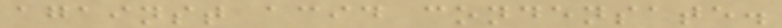against acid condensate.
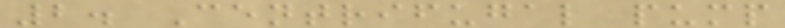2. Centrifugal pump
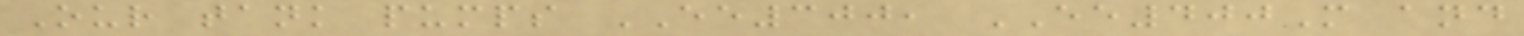Our tank pumps EE300, EE400M and
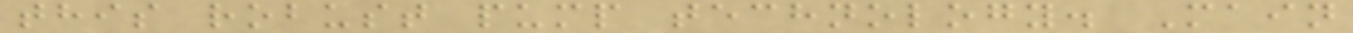this robust pump technology. Main
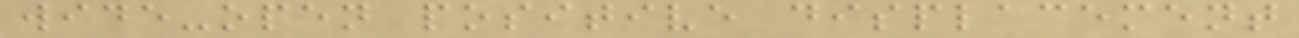wide-open positive displacement
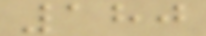180
